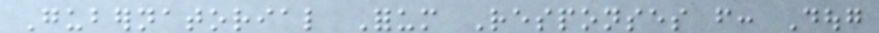Gubernatorial Forum Responses from: Doug
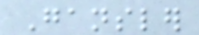Gansler
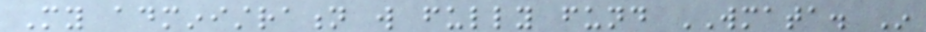My administration will fully fund WMATA. In
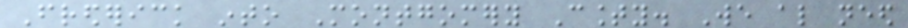Frederick into Montgomery County. We also need
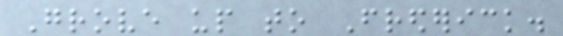Grove up to Frederick.
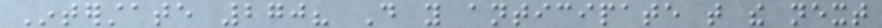Interstate 270? Do you anticipate that the next
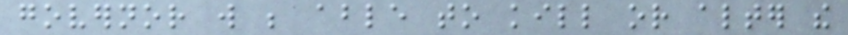governor will be able to kill or alter the
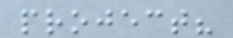project?
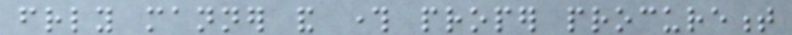friendly manner and through proper procurement
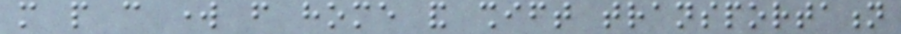more people can work from home and shift transportation
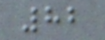82
